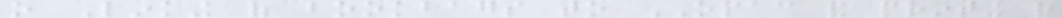o Linking of bookbags to OPAC and printing of
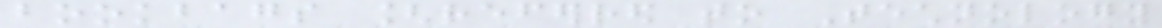bookbags [referred to Technology
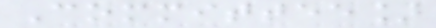Committee]
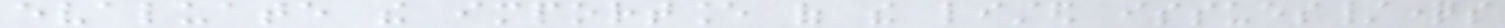evaluate the importance of the listed issues/questions
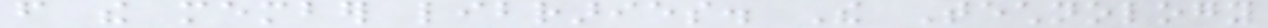from the member libraries. The Technology
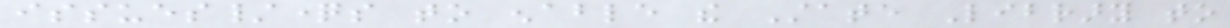issues/questions to enable the State Library to
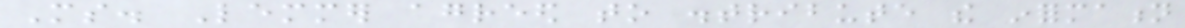Ms. Lemmer agreed to distribute the information
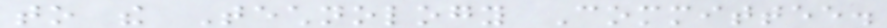to the Technology Committee.
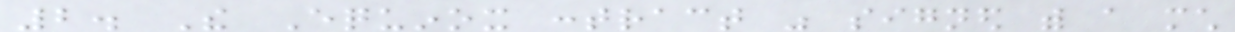2. The Equinox contract was signed with a much
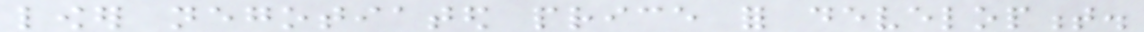lower negotiated price for development.
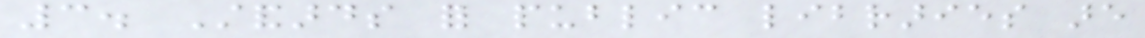3. Standards for public libraries are
